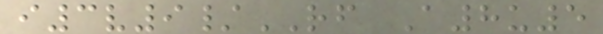i3v9/RF A8u5
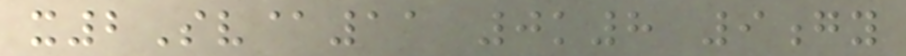x2Sv@11 0k8 9gy
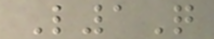L1Q
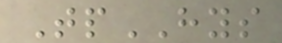TpHYS
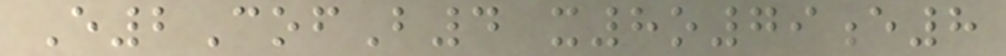E2CofB4 x8o79e8
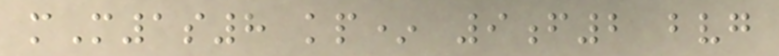mM1s8 kp* 9f2 bvg
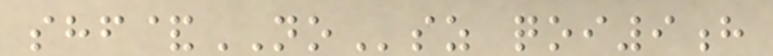shf&NOsz qoi9h
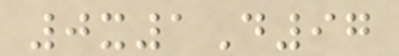0x1D97
